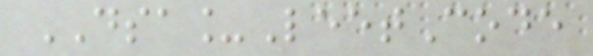DSA_LeetCode
